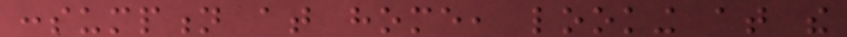consumption at home, looking at the
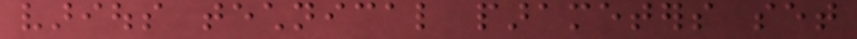various technical parameters set
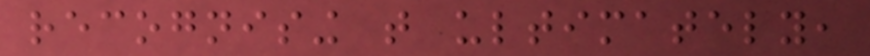recognising that ultimately,
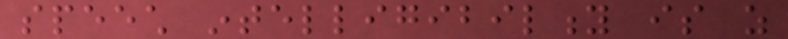speech intelligibility is as
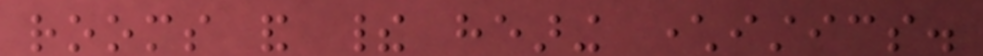rooms and their hearing characteristics.
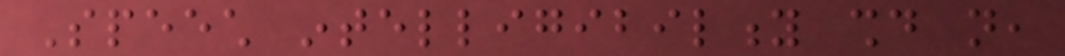Speech intelligibility should not,
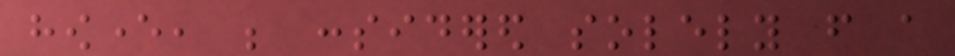however, be considered solely from a
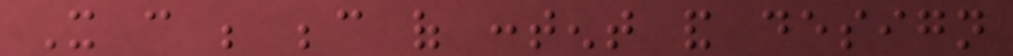It can be because of content and design
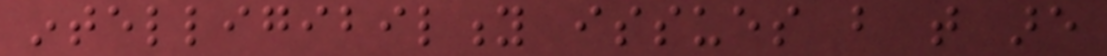intelligibility issues but that are
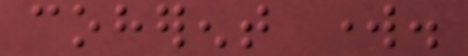coherent work.
